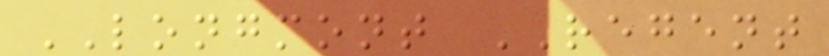LONGMONT REGENT
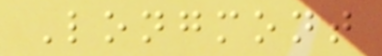Longmont
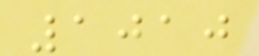1010
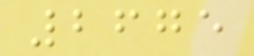2675
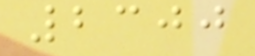2300
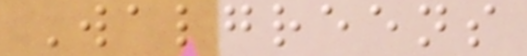Walgreens
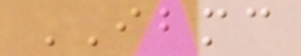IBMC
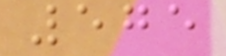575
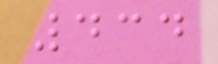434
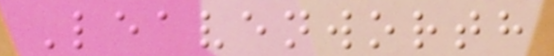Leavenworth
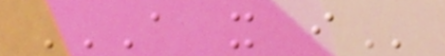A X I
